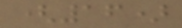(16)
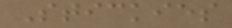Stickies
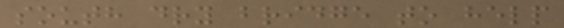south dry bridge to help
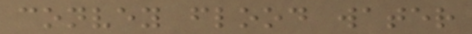convey flood water
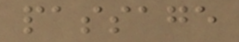passage
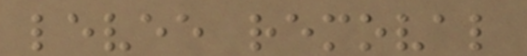levee removal
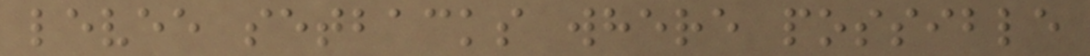levee setbacks where possible
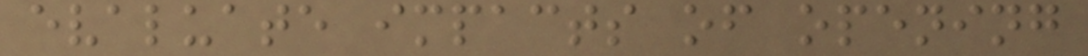evaluate impacts of opening
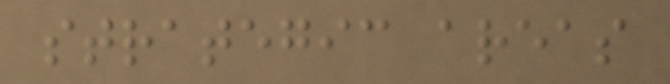strategic areas
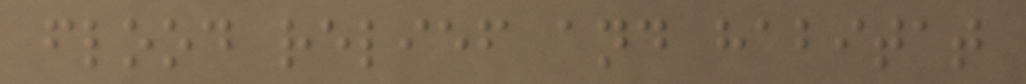flood relief and habitat
